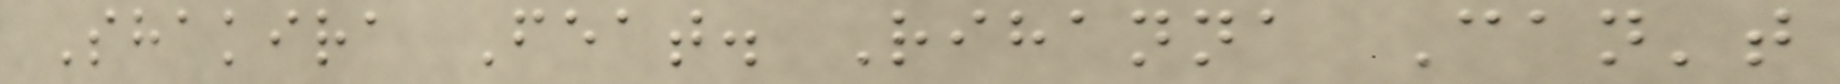Shakira Feat. Rihanna Can't
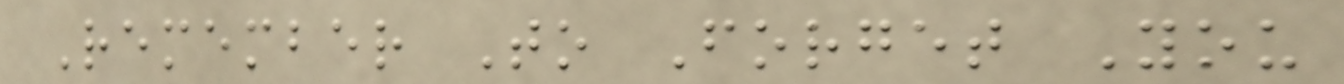Remember To Forget You
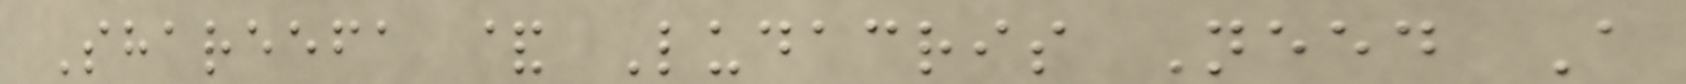Shareefa & Ludacris Need A
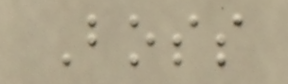Boss
